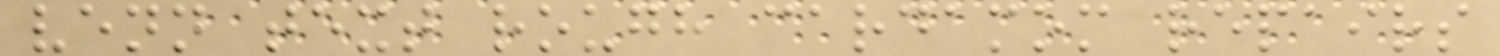venn text rough cardamom repairs
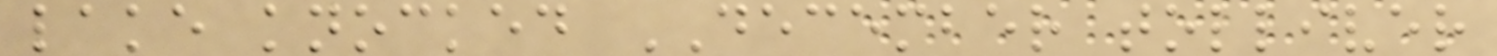lake knocked DECEMBER tolliver
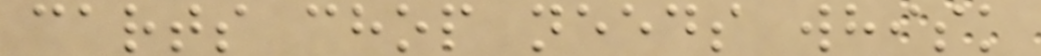carts chop needs whisk
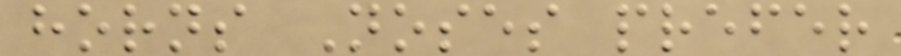horns Noses prefer
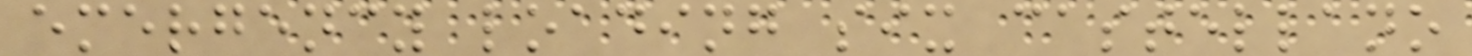emergency loading six castellano
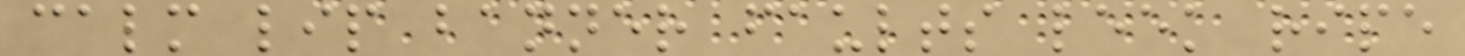calm lip banner faults leek ripe
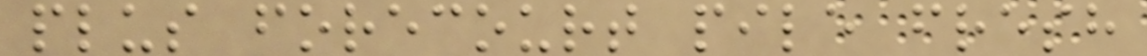plus forecourt pile fresh
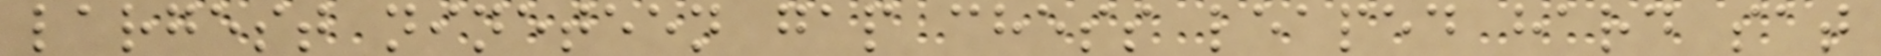largest nineteen gap chess leaped hard sat
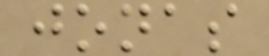jonas
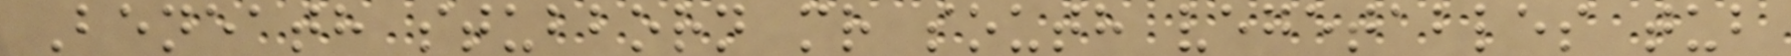Beneath stubborn mr south vegetables tub
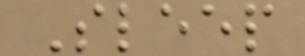Sleep
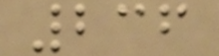236
